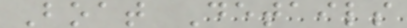Boat Details
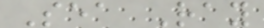Sea Ray
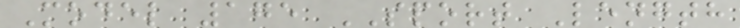Model 175 SPORT Length
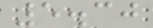5.30
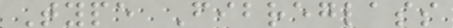Type Fibreglass
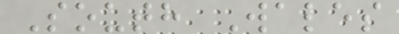South Wales
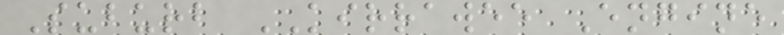Suburb KIRRAWEE Engine
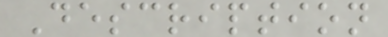Description
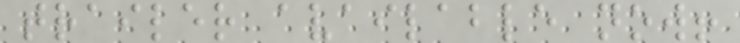trailer available now!
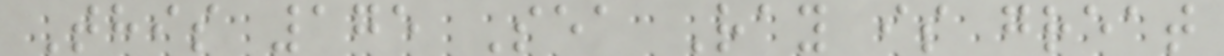This 175 Sea Ray is great
